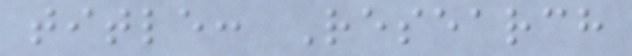title: Research
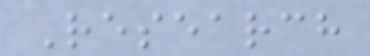Research
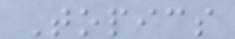Topics
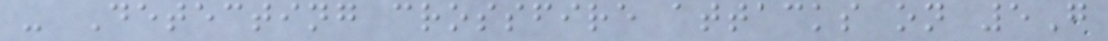- Detecting crossfire attacks on 5G
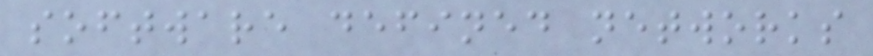software defined networks
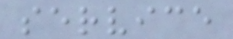service
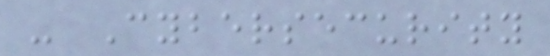- Cybersecurity
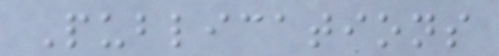Publications
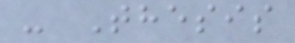- Thesis
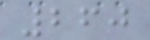260
